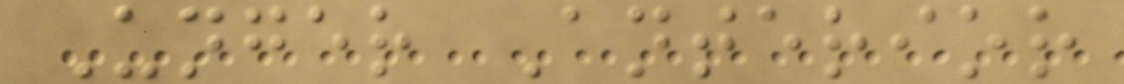Unger Anterior
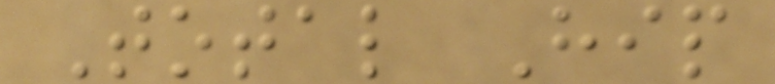Total Hip
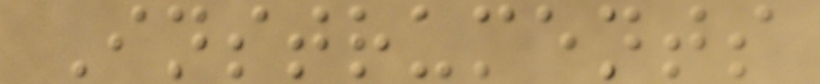Instruments
